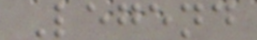Legend
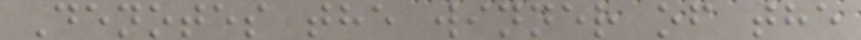Denotes the winner of the
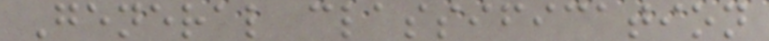General classification
